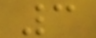3
